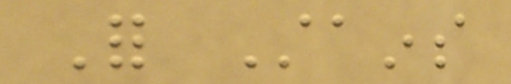For Stains
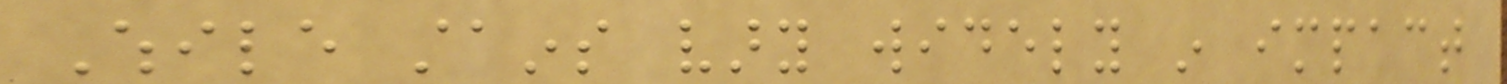While stains vary widely in impact
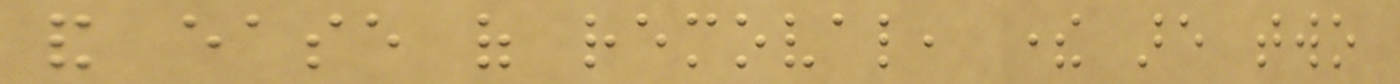and ease of removal, there are two
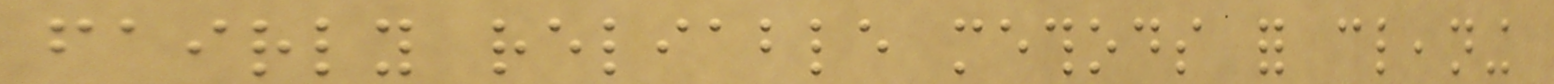fairly reliable methods for cleaning
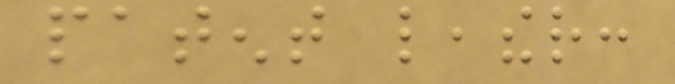patent leather:
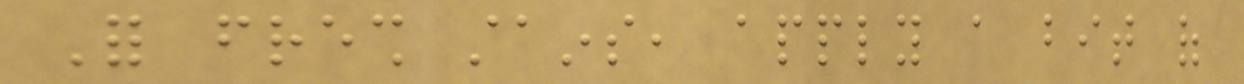For fresh stains, apply a bit of
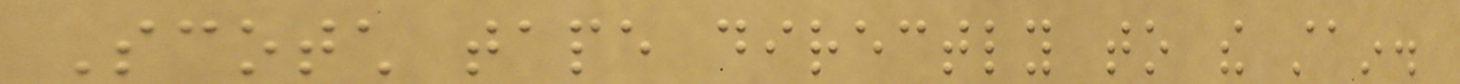Scotch tape directly to the stain.
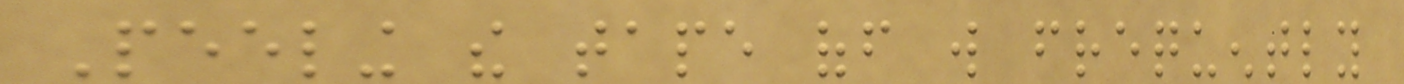Peeling the tape off will frequently
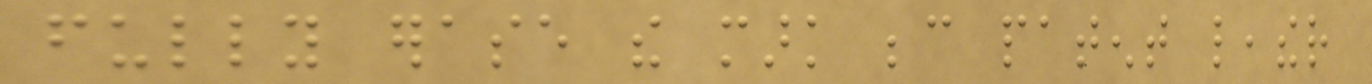fully erase the mark because patent leather
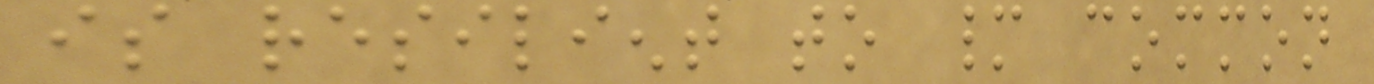is resilient to many common
